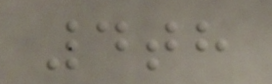4th
